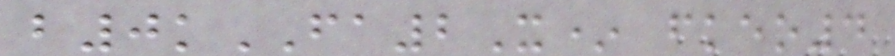b0kFA2X* fkeo4
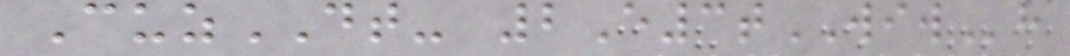CuzDT- 2E3tWIWh
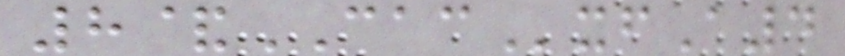8&CACxfA4
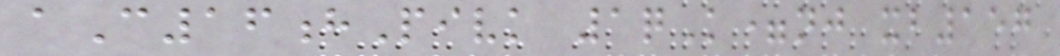aC16hPivk 1qK=nj xb157
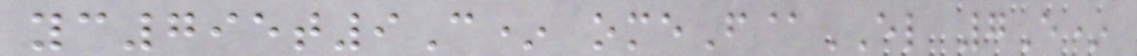yc795t9C* omeF@EL 7E*
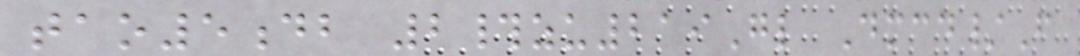tao5db 2#zu219Gl Dmcd/F
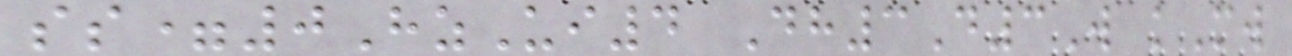ss=0HzUi4 Dh3D3W kMw
